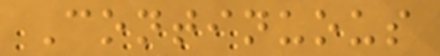Continuous
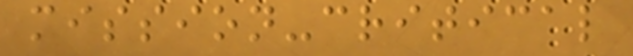mission-critical
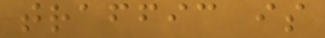traffic is
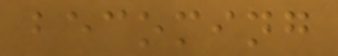becoming
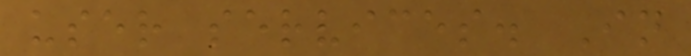user services. In
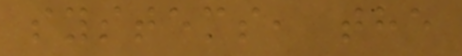systems, the
